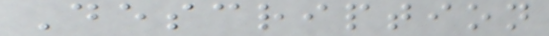Description
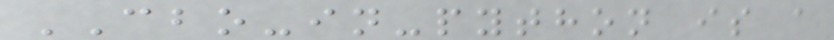CBO-in-python is a
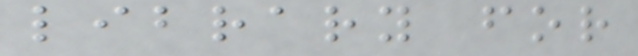library for
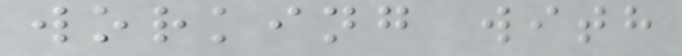working with
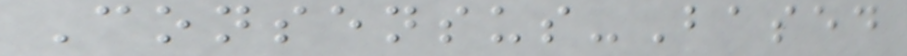Consensus-Based
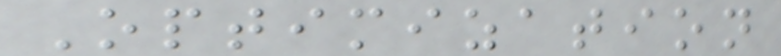Optimization
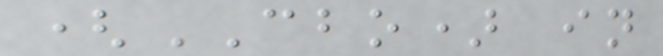(CBO) in
